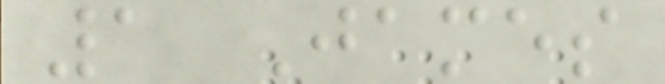1 James
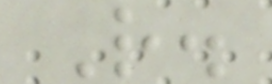R.
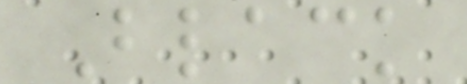Black
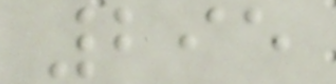295
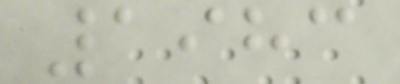1983
